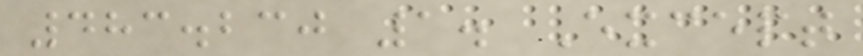483.230 1. Except
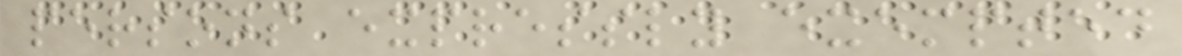persons expressly exempted
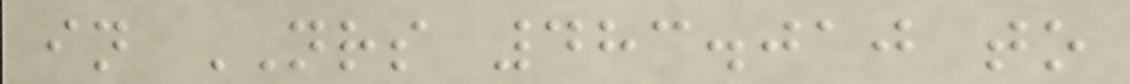in NRS 483.010 to
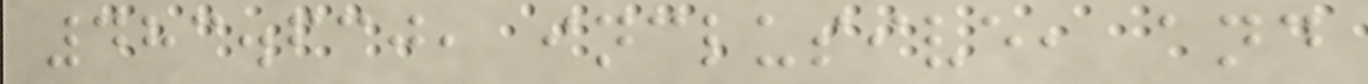483.630, inclusive, and
